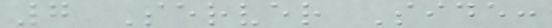7 Server Side:
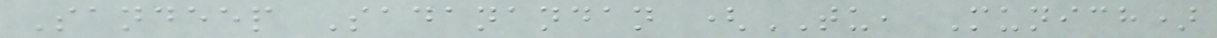Sandeep Sadanandan (TU, Munich)
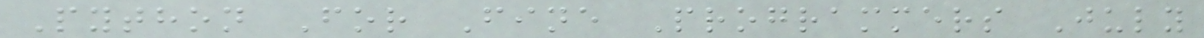Python For Fine Programmers July
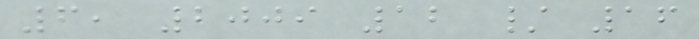6, 2009 12 / 16
